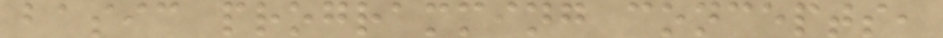basic programming concepts,
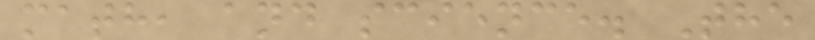math, and science. The
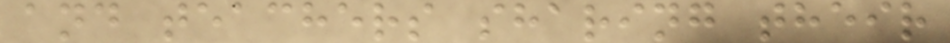and teachers sharing their
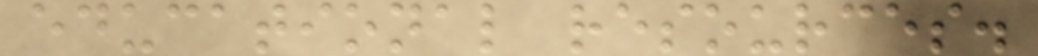educational resources.
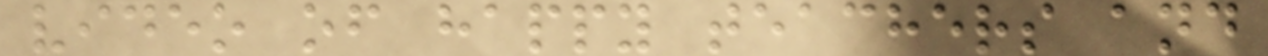video of happy teachers and
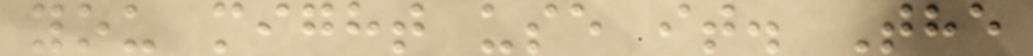you might use it. The
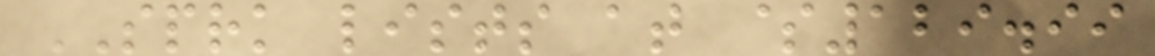SPRK lists at $129.99
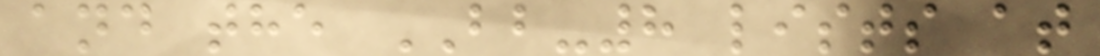and the BB-8 lists at
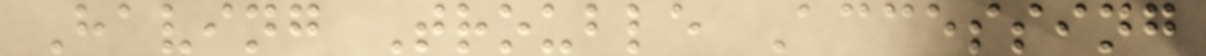Having Trouble Accessing
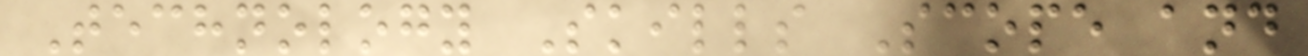Technology Skills Scope and
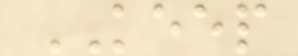KEEP
